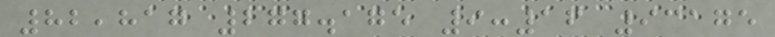82,817 277.175 9:16 93175
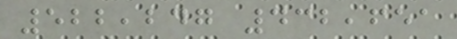522,247 432,651
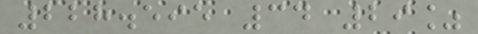228.595 34 29%
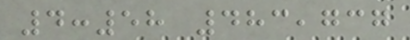4:58 483,737
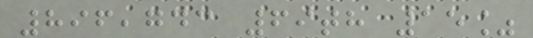896,743 69th 15%
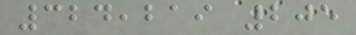324,219 205
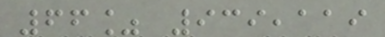66% 939,119
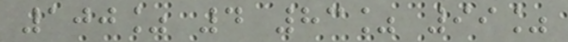100% 4 83% 99%
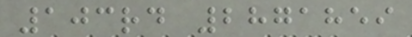103rd 2871859
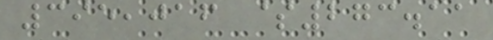395,016 $273.11
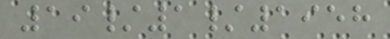19/1/1958
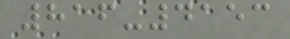816-4153
